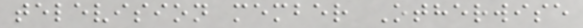television member Otherwise
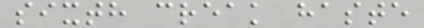sixth creak haste
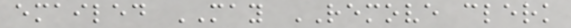emailed MAY REMOVE clerk
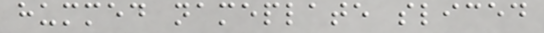hummed nameplate sliced
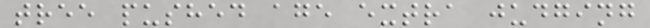tree pushed age extra judging
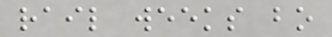rail weeks bo
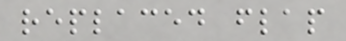replaced flap
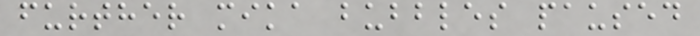further mika bubbles paused
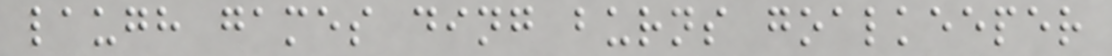laugh games ding burns goalkeeper
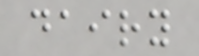dairy
